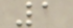1
